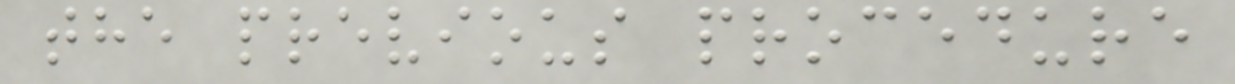the previous procedure
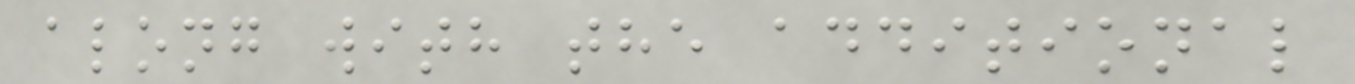along with the additional
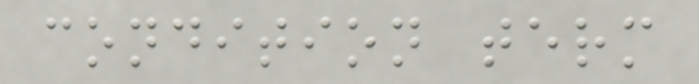condition term
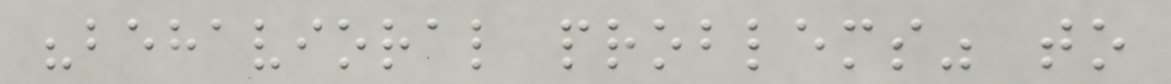"behavioral problems" to
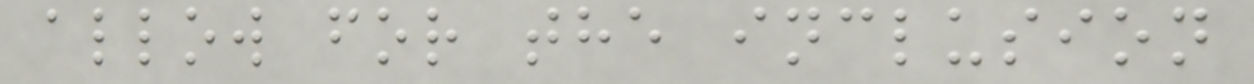allow for the inclusion
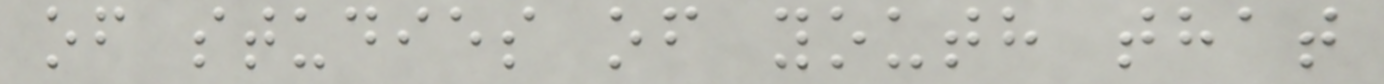of studies of youth that
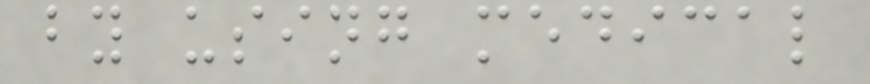by using medical
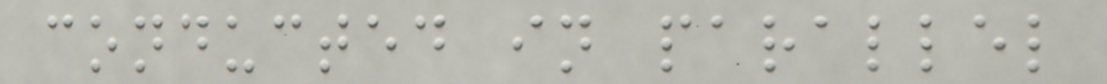conducted in parallel
